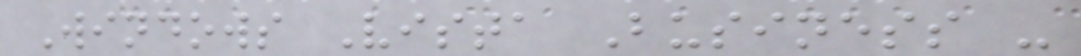Windows Vista Business -
